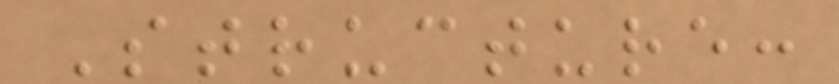Structure:
